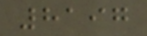8197
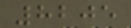8205
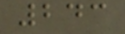243
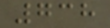738
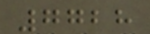7728
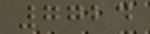7724
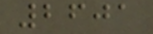2601
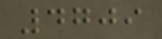4709
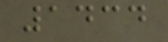1434
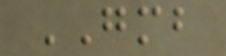GMB
